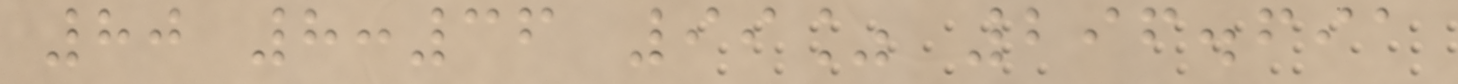80 8:36 99% 296.691
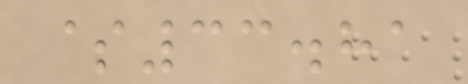$33.81
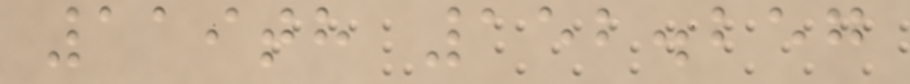119th 152.257
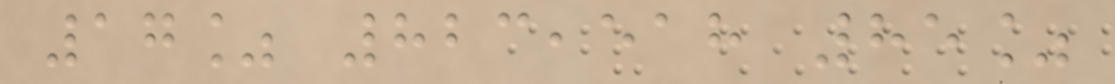17% 823,518 85%
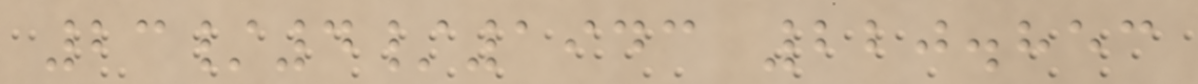23/4/1943 220.853
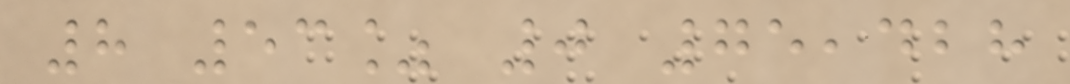8 53% 0 75,428
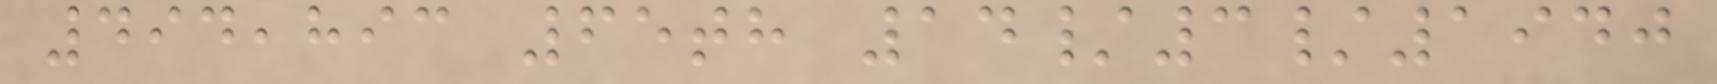494,893 65th 14/3/1940
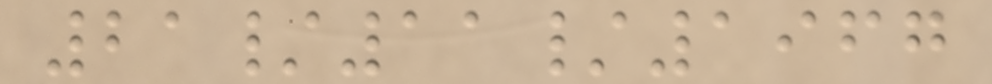21/11/1967
